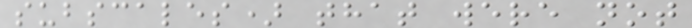subscales) that were not
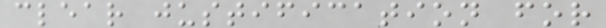clear justification for
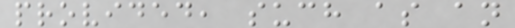provided, such as an
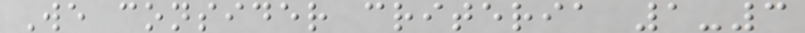We consider criteria 1-3
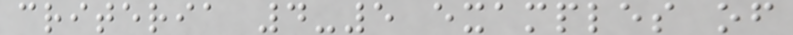criteria 4-5 examples of
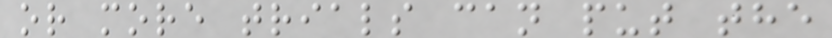or more trials can put the
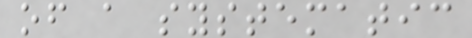of a systematic
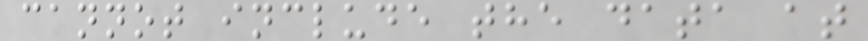cannot include the data at
